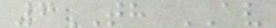6TH AV
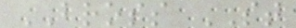BROSS ST
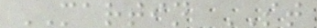MARTIN ST
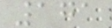171
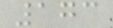173
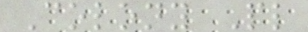Colony Pl
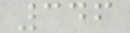346
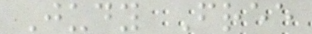Judy Free
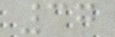37
